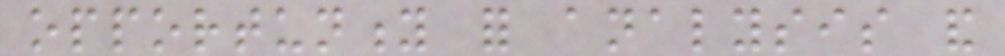opportunity for analysis and
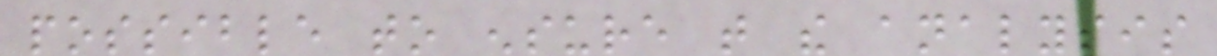possible to ensure that the analysis
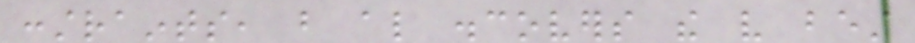constraints, but also discovers the very best
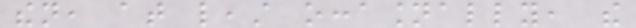then, at least occasionally, the
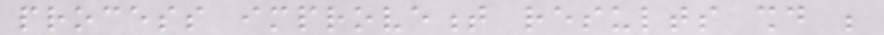process improvement results should be
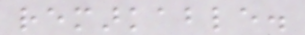remarkable.
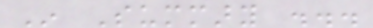In Summary ...
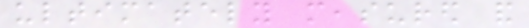ultimately measured and
